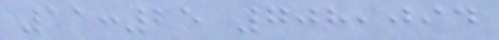11:25 708,094
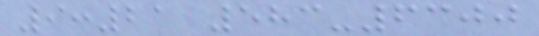9:21 583-6300
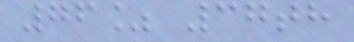76% 37th
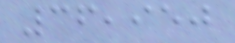36,950
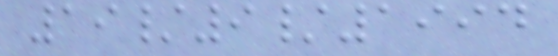19/9/1994
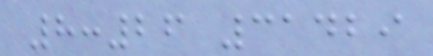8:26 31429
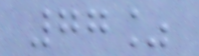77%
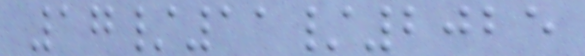17/11/2025
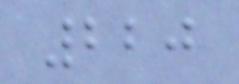220
